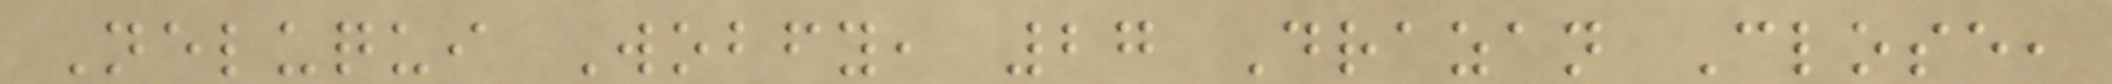Neluqui Wobfy, 27 Drazan Close,
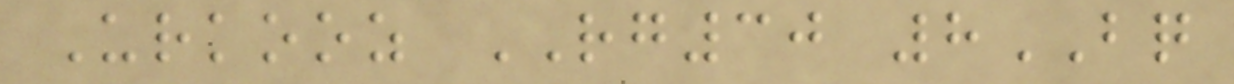Urkooz RG30 8BQ
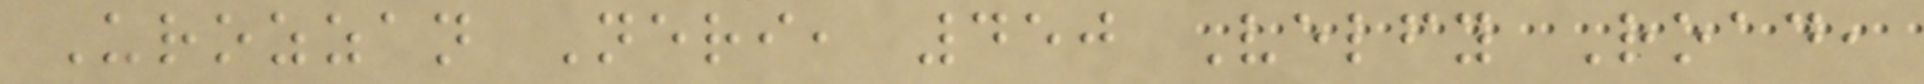Urozzan Neri, 450 Velfy Road,
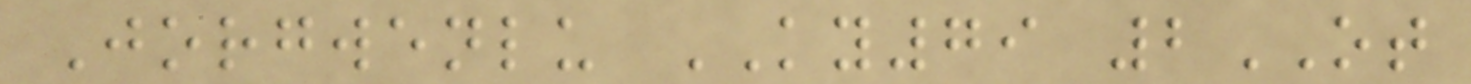Jorgwenlu KY79 2OT
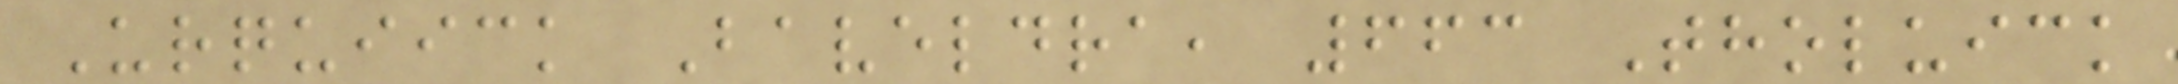Urquiick Baveldra, 663 Tholuick
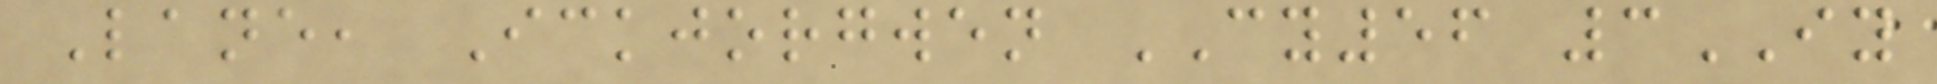Lane, Ickjorgwen CY56 3IY
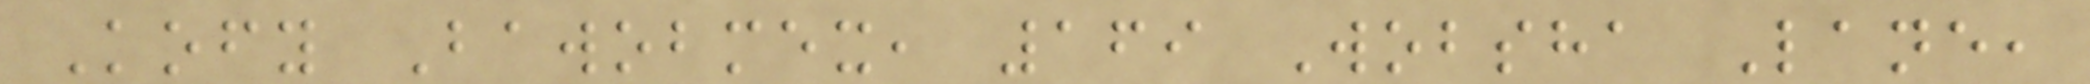Kofy Bawobmex, 169 Wobsha Lane,
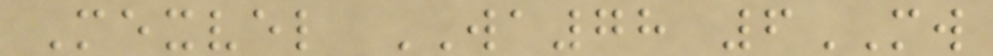Mexvel WA78 6MW
